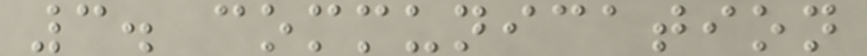3. communication
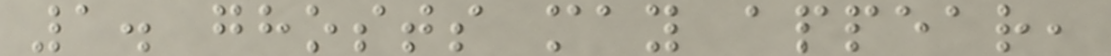1. ghosts may appear,
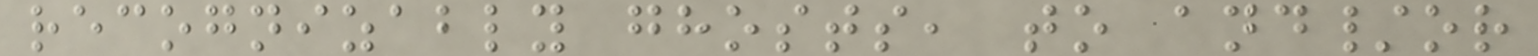recognizably ghosts, to and/or
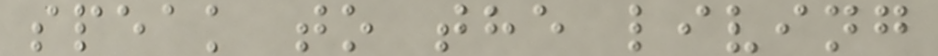speak to the living
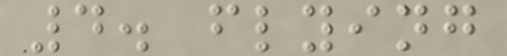4. flying
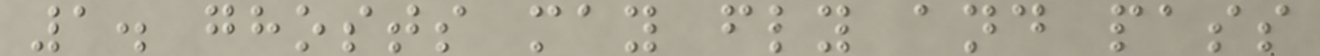1. ghosts may fly and pass
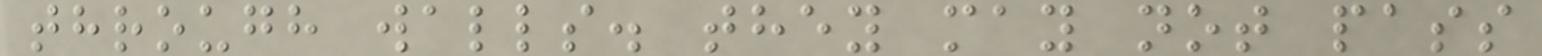through walls. they may not pass
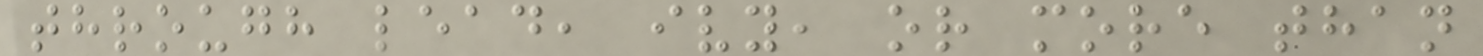through lead, ivy, or more than
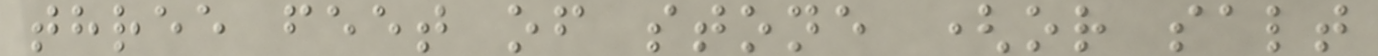three feet of stone (or salt
